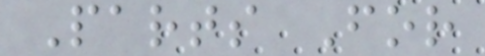Parts For
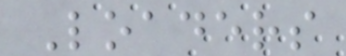Loaders
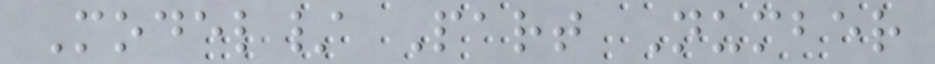Model/ Part Number
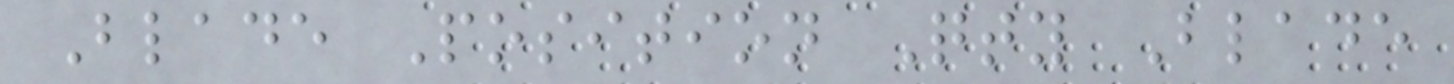Blade Position Qty Blade
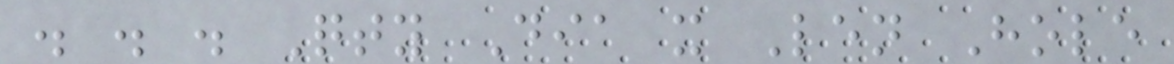. . . Qty Dia x Len Hole
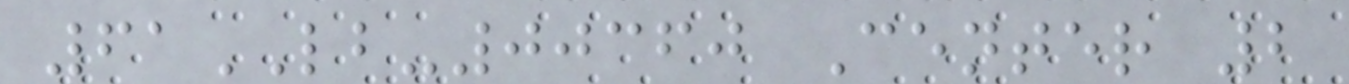61LB-00360 Center 2
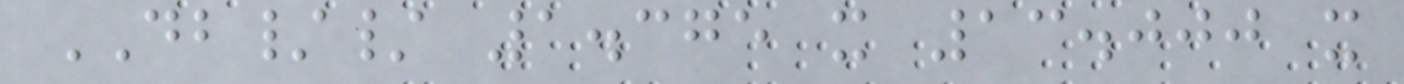DB// 1.375 x 13.000 x
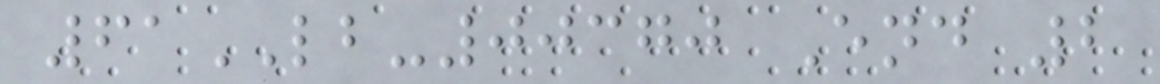61LB-00370 End 2
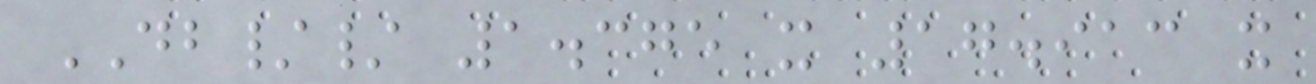DB// 1.375 x 17.913 x
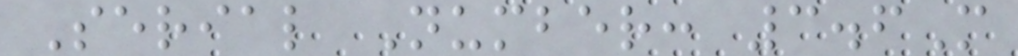Serial Number: 3.6M
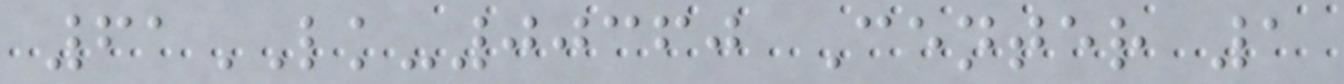61LK-00360 Center 1
